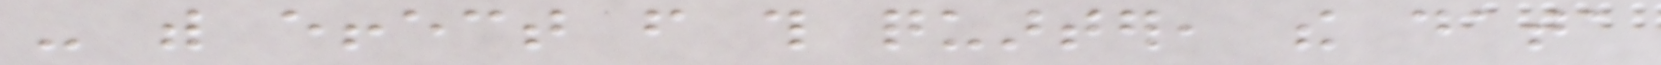- with effect from this quarter, the data
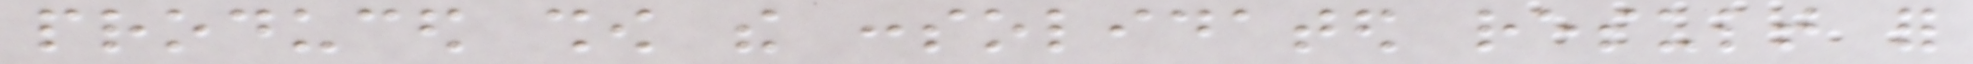produced show the consolidated result for
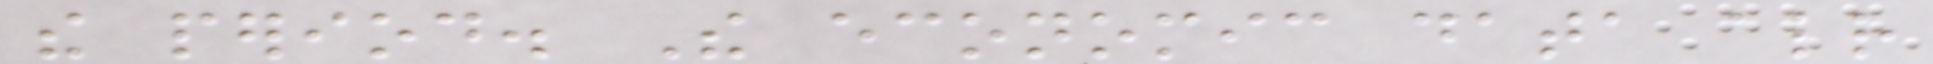the period. The economic data already
